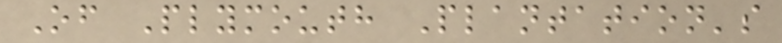Of Plymouth Plantation's
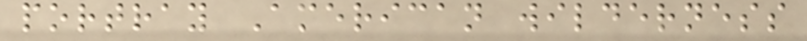portray American wilderness
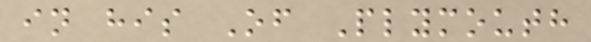in his Of Plymouth
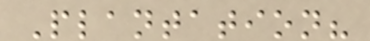Plantation?
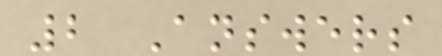2 Answers
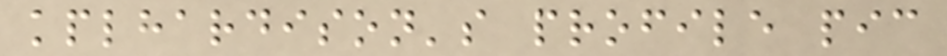kplhardison's profile pic
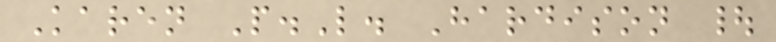Karen P.L. Hardison |
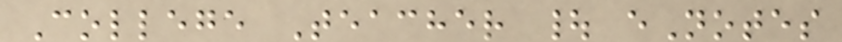College Teacher | eNotes
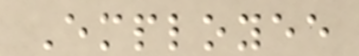Employee
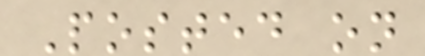Posted on
